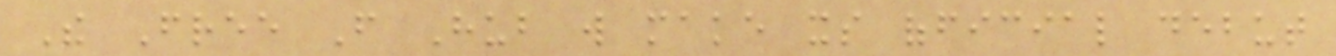The Free From Hub will make its official debut
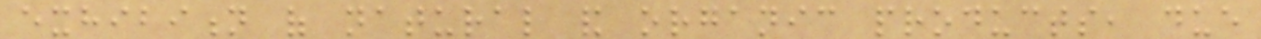exhibition of natural and organic products, due
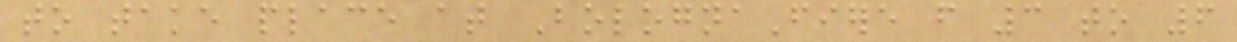to take place at BolognaFiere from 3 to 6
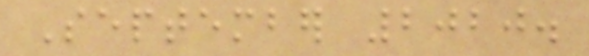September 2020.
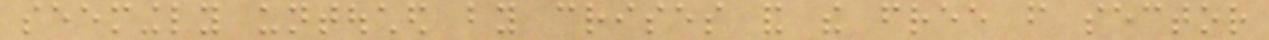seemingly untouched by crises and the free from sector
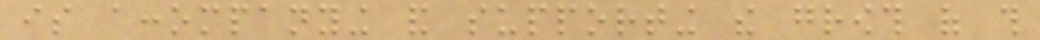is accompanying and supporting the growth of this
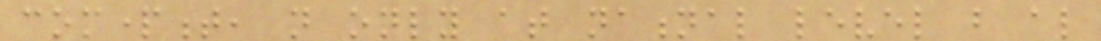compartment, not only at national level but also
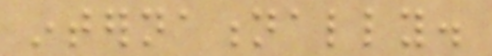internationally.
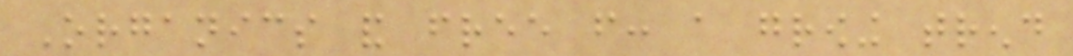Organics and free from: a growing trend
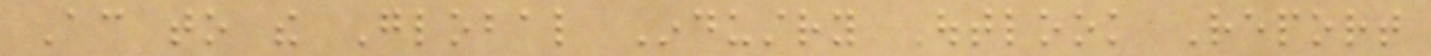According to the Global Industry Outlook Report
